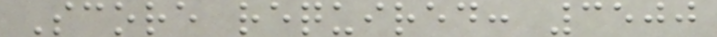Score required: 3500
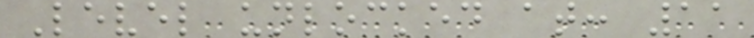Level unlocked at: 11
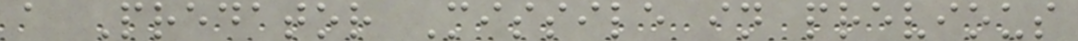a Predator Missile in previous
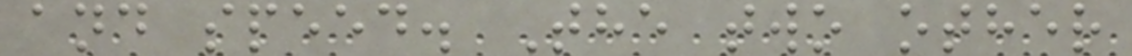and speed. The two other
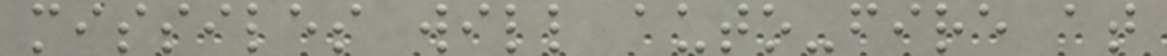missiles will auto-fire at
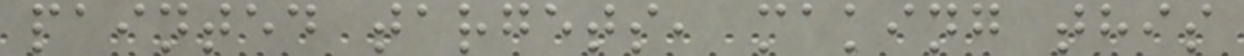painted targets, making this
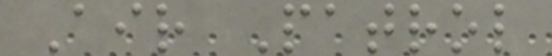Air Patrol
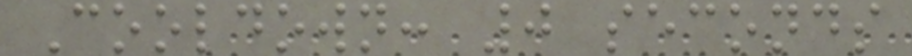Cooldown: 0 seconds
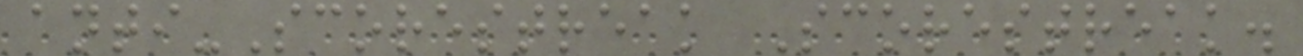anti-Scorestreak Scorestreak.
